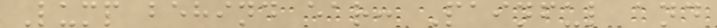Lump behind ear: Painful and
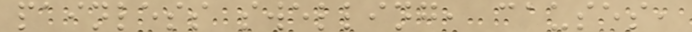painless swelling, causes,
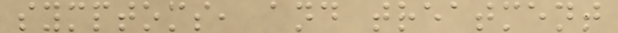symptoms, and treatment
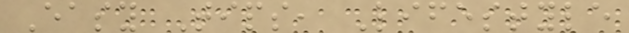Easy Tips, Lifestyle
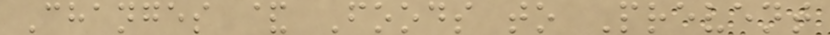Changes & Foods to Prevent
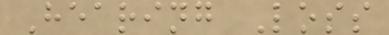Hearing Loss
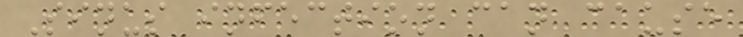Sinus infection can cause
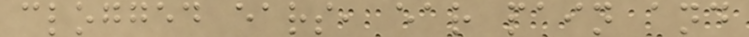clogged ears, ear pain and
